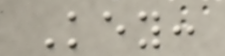Key:
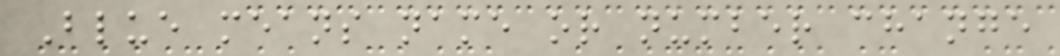Blue means name or number change
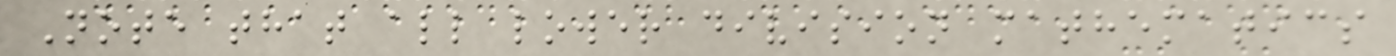Note that all lower division mathematics
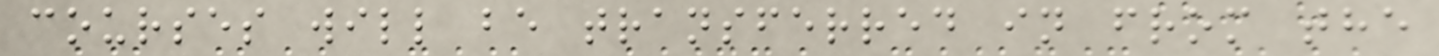courses will be transferred in from the
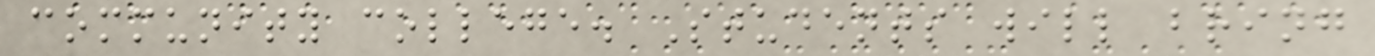community college. Students will bring
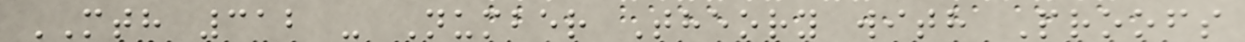MTH 312 - Number Theory with Proofs
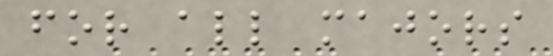for all majors
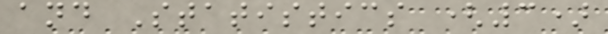and Statistics (3)
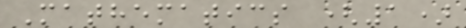Mathematics (1)
